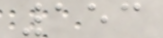153
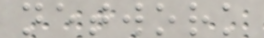network
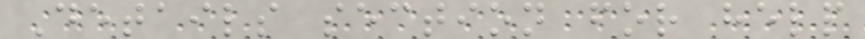Details section for help
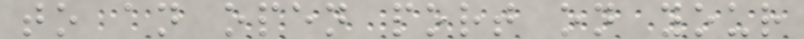to an open port on your
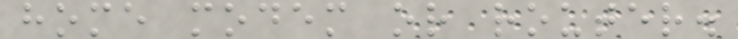home modem or router.
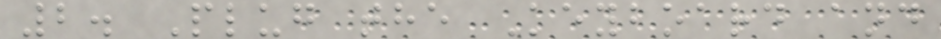2. Plug the Keyboard and
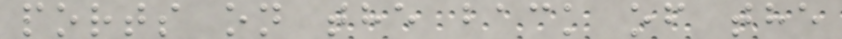ports on the back of the
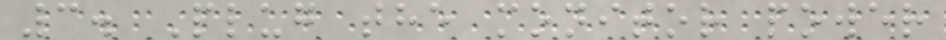3. Plug the monitor power
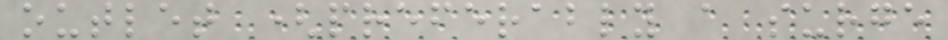outlet (preferably a surge
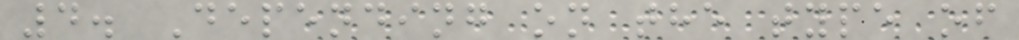4. Depending on the type of
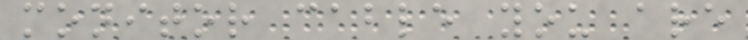monitor cable you are
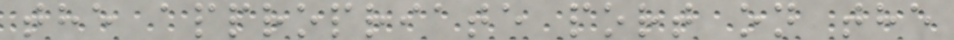the appropriate port on the
